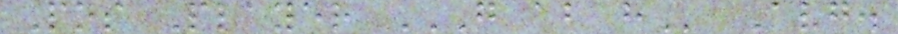Pos Player G AB H Avg.
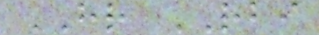HR RBI
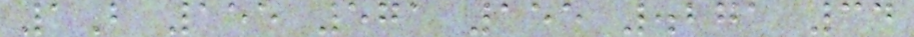1B 155 571 155 .271 34
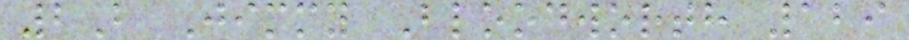2B Jimmy Bloodworth 129
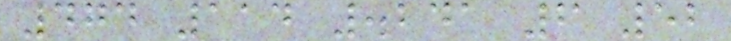474 114 .241 6 52
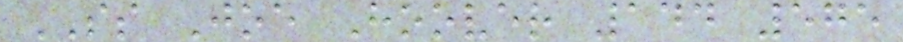SS Joe Hoover 144 575
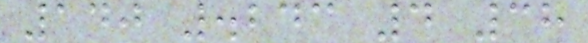140 .243 4 38
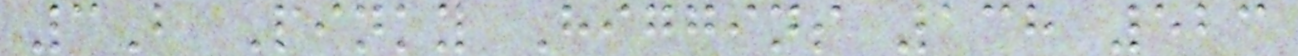3B Pinky Higgins 138 523
